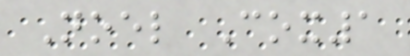Noel Cox1
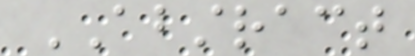ABSTRACT
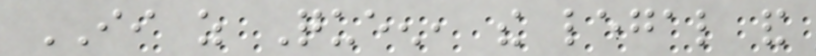II as Queen, the legal and
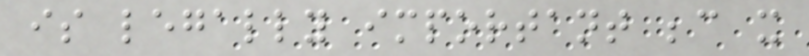is legally important because it
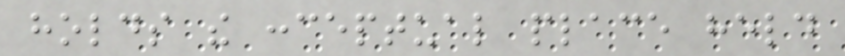holds the conceptual place held
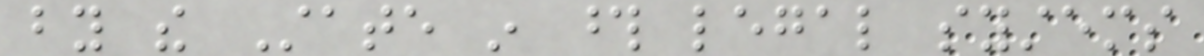by the State in those legal systems
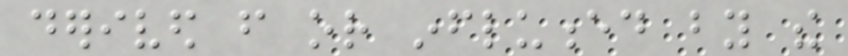derived from or influenced by the
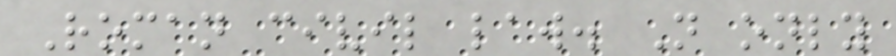Roman civil law. Not only
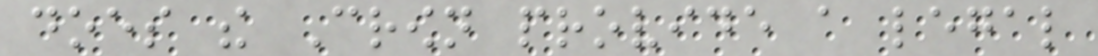does the Crown provide a legal
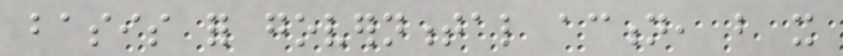basis for governmental action, but it
